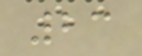23
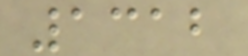1312
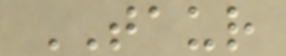TAUR
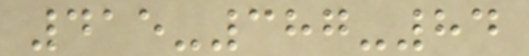415-387-84
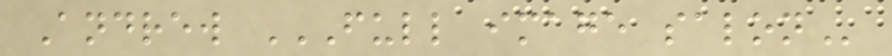Andrew FULL IMAGE SALON
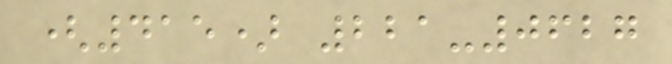(415) 221-0627
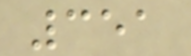351
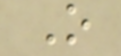O
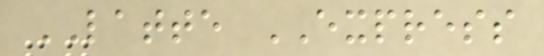LATTE EXPRESS
